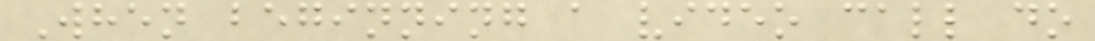When beginning a video call do
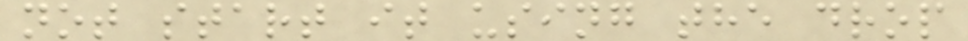not start it using the drop
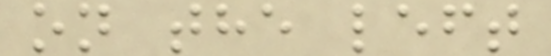on the left
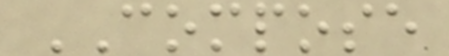COMPOSE
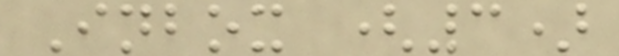Inbox (3)
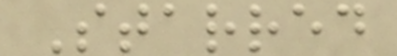Starred
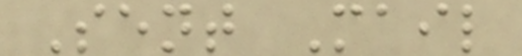Sent Mail
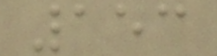153
